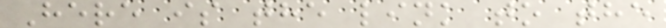Here is the link to the
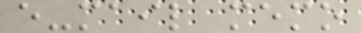e-mail memo
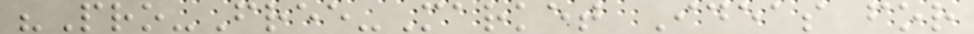"Pro-Free-Market Ideas for
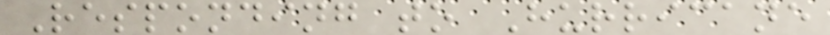Responding to Hurricane
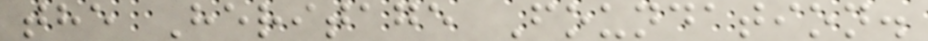the Heritage Foundation.
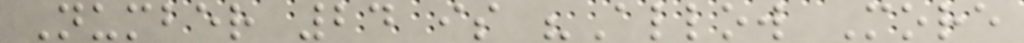Number 24 is "Allow More
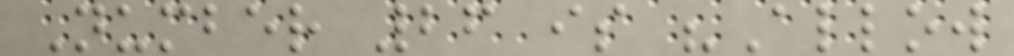Number 26 is "Allow
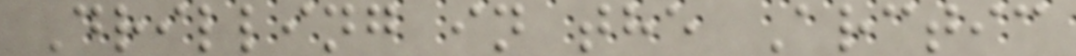Drilling in the Arctic
